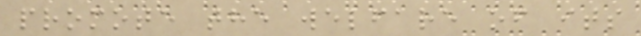promote the welfare of its
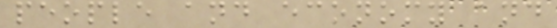people and economy and
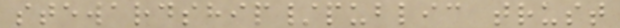stewardship/public trust
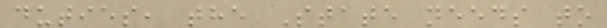duties, the State needs to
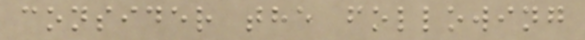consider the following
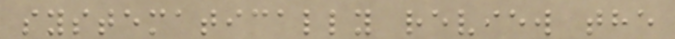systematically review the
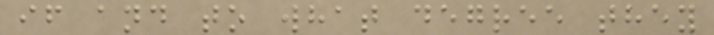if and to what degree they
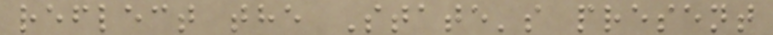reflect the State's present
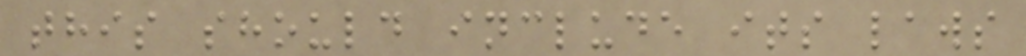this should include its laws
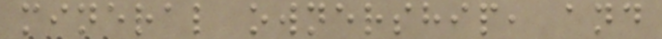mineral ownership, and
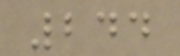244
